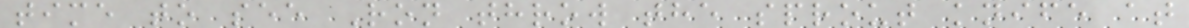time to see Ron throw the sprout knife at
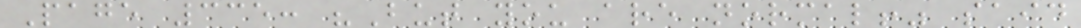Page 335: "But you are normal!" said
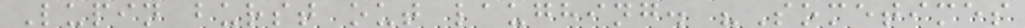Lupin burst out laughing. "Sometimes
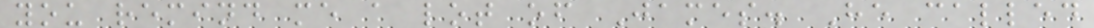you remind me a lot of James. He called
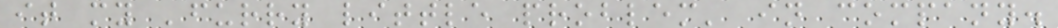it my 'furry little problem' in company.
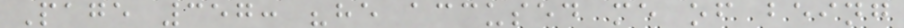Page 357: "he accused me of being
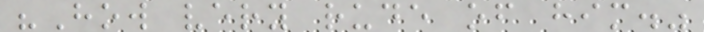"How very rude of him."
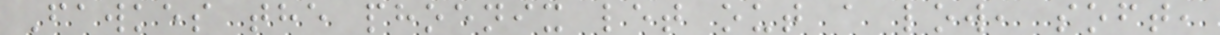Fawkes the phoenix let out a low, soft,
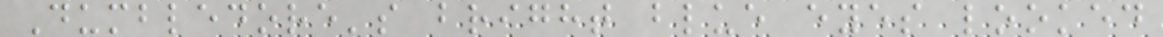Dumbledore's bright blue eyes looked
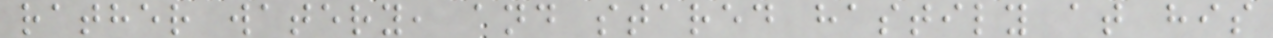rather watery, and stared hastily at his
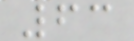63
